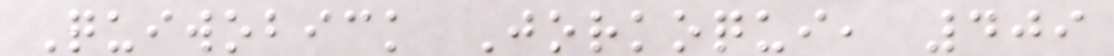Quiwobick Jorkoqui, 409
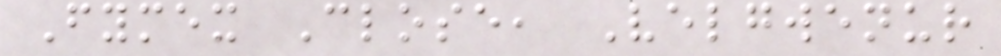Fymex Close, Velgwenur
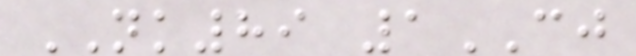NK89 1CJ
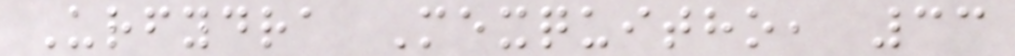Urfydra Mexquitho, 33
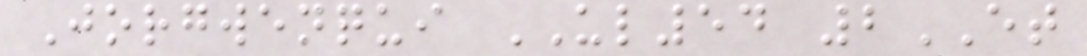Jorgwenqui UL54 2ET
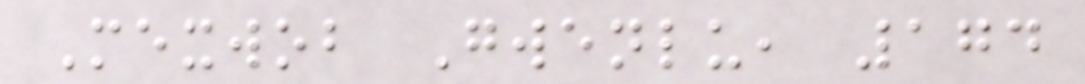Mexwob Gwenlu, 174
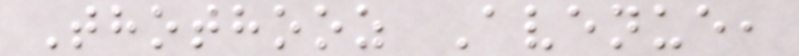Thothooz Avenue,
